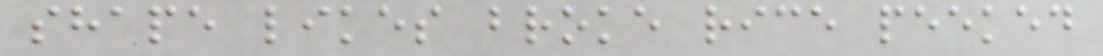shape likes broke rice peeked
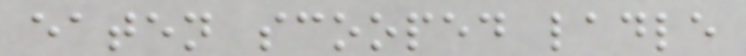eaten scooped ladle
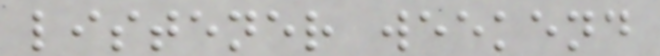listener weekend
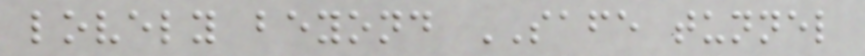lovely beyond SAFE tunnel
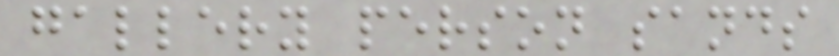gallery person sands
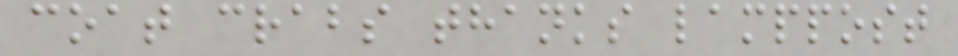coat crabs thanks lamppost
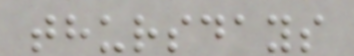thursdays
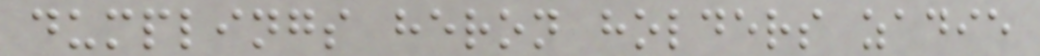dumplings heron holders zadie
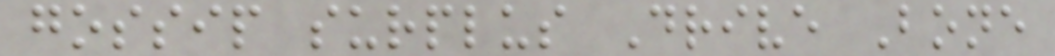gossip surplus Drive Bone
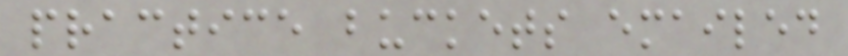practice buckets emailed
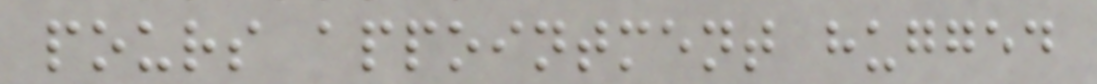pours appointment hugged
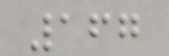167
